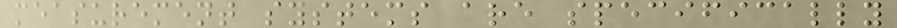measurement systems are specifically
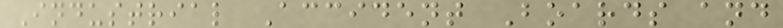Industrial Accident Boards and
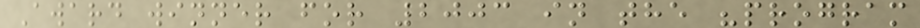Award winner for 2003 in the "program
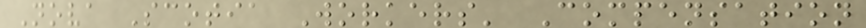Nova Scotia Workers' Compensation
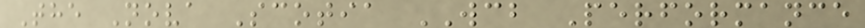The Nova Scotia WCB Performance
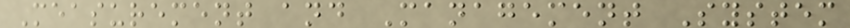Measurement and Management System
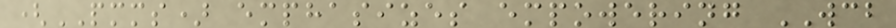(PMMS) emphasizes empowering WCB
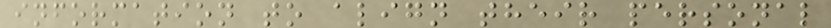information to align their personal
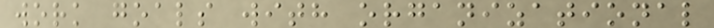work goals with organizational
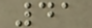41
